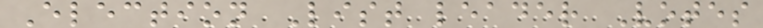Election List leader Votes
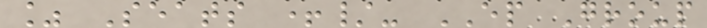% Seats +/- EP Group
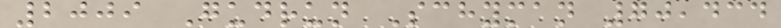2009 Gudrun Schyman 70,434
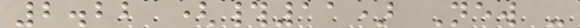2.22 (#11) New -
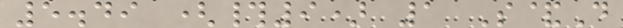5.49 (#9) 1 S&D
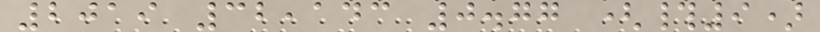2019 32,143 0.77 (#9)
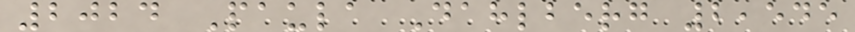2024 Paula Dahlberg 2,545
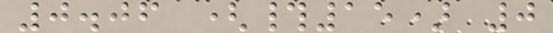0.06 (#15) 0
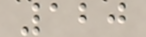120
